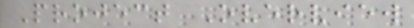Project Overview
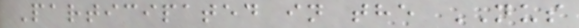Participated in the NUS
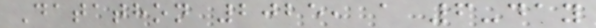Datathon 2025, a 6-day
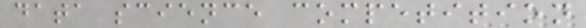data science competition
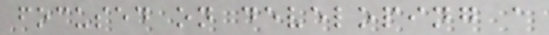focused on developing a
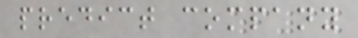predict company
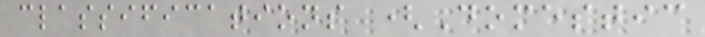classifications (Domestic
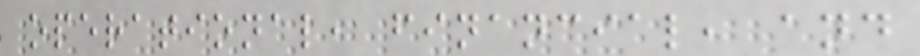operational, financial, and
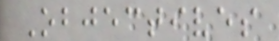Objectives
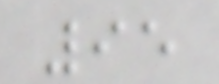95
